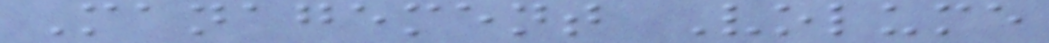Management Volume
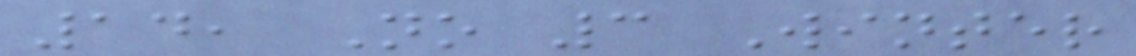14, No 3 Winter
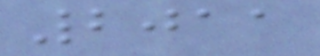2011
